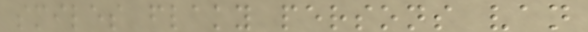smiles flaky persons van
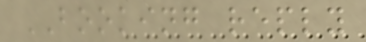BOOKING reply
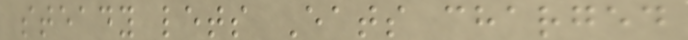steady lets Eats charged
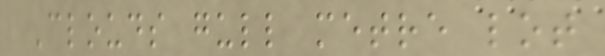Clouds gull metre lot
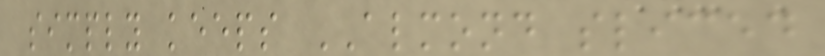simply keeps ALMOND sliced
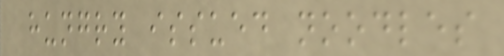hungry issued noodles
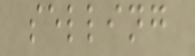selling
